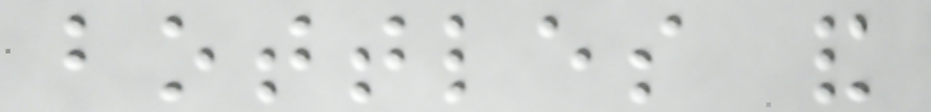bottles and
